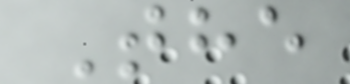The
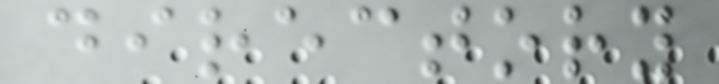directory
